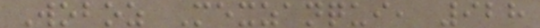Woboz Mexzanqui, 928
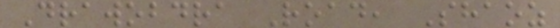Drawobdra Road, Shaoz
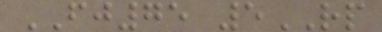FJ75 5RP
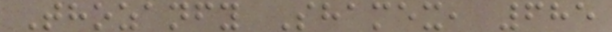Thozanfy Shamex, 685
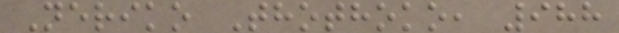Neriko Thothoko, 988
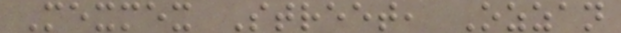Mexmex Street, Ozzan
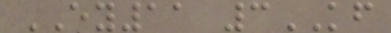EY11 3KF
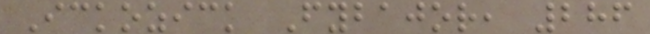Ickozick Fybajor, 286
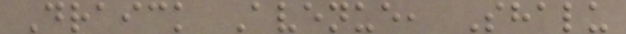Draick Avenue, Shalu
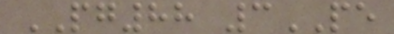PG88 3PE
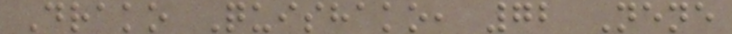Drako Quishako, 72 Nene
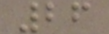26
